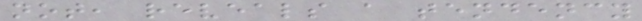not, reveals a tendency
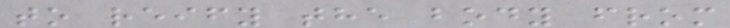to reify the body from
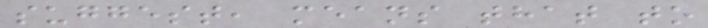suggest, means that to
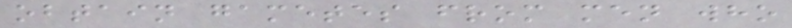obtain gametes from men who
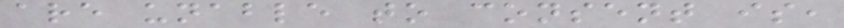are unable to consent is,
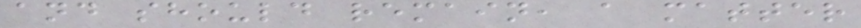and should remain, a matter
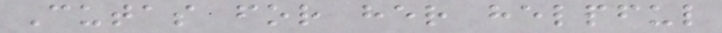Cutas for her helpful
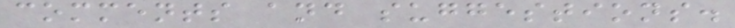comments and suggestions.
